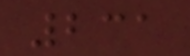231
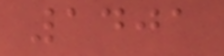1401
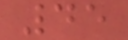45
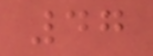47
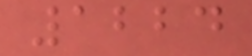1224
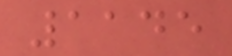1145
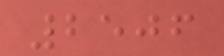2506
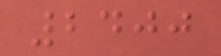2400
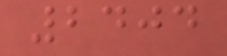2404
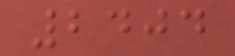2404
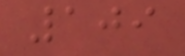109
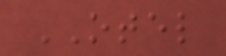OTEL
